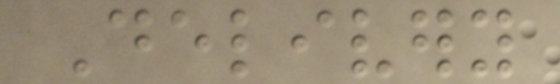Delivery
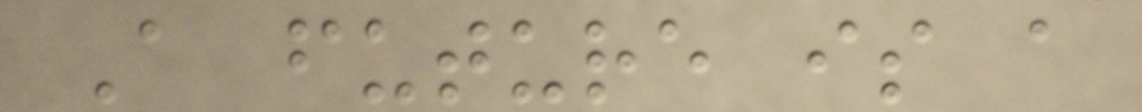A future is a
